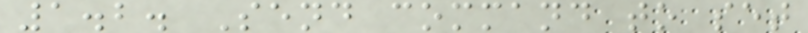1.2. Send command to set
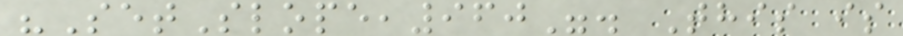"SetSlope,960". This is
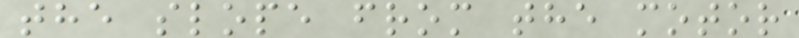the slope from the motor
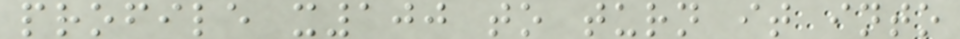profile x100 to turn it into
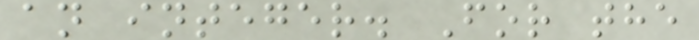an integer. For the
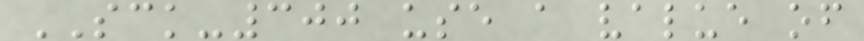SCK-300 use a value of
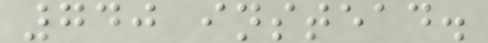740 instead.
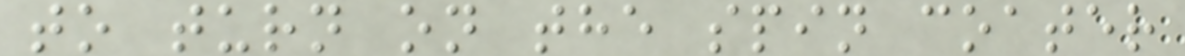to turn on the spin coater
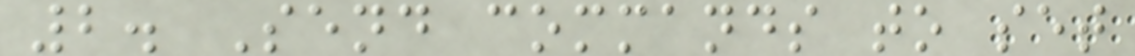2. Send commands to set
